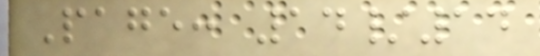Page: 14/14
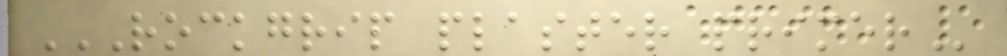ROCKGRIP PLASTER PRIMER
